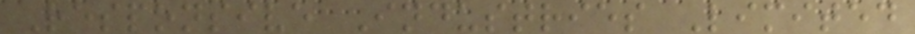Responsive Industries Limited
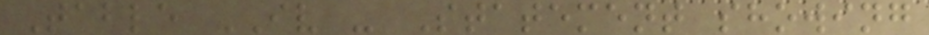Table IV - Statement showing
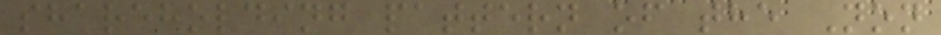shareholding pattern of the Non
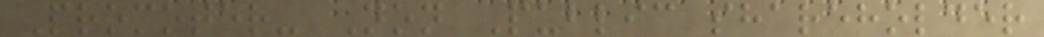Promoter- Non Public shareholder
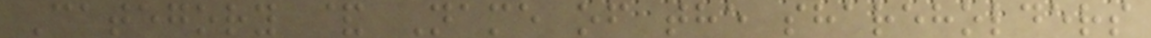Category & Name of the shareholders
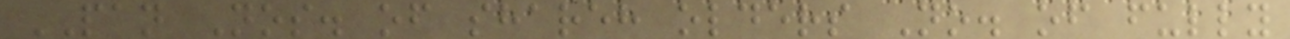PAN Nos. of shareh olders No. of fully
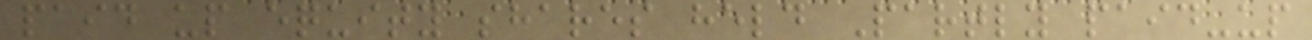paid up equity shares held Partly paid-up
